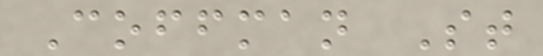Coffman St
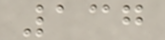137
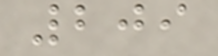209
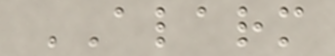ALARM
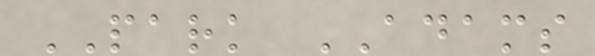PARK ADAMS
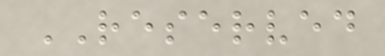RESERVED
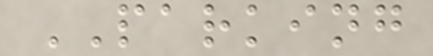PARKING
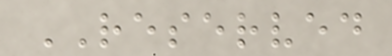RESERVED
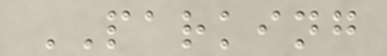PARKING
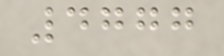4777
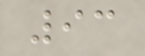93
